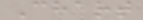Chart
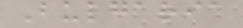Bulgaria
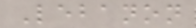Lebanon
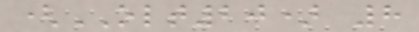(OLT20) 8
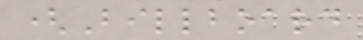(Billboard
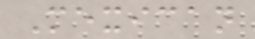Mexican
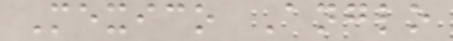Mexico Anglo
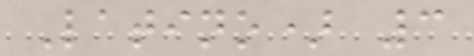Latino) 3
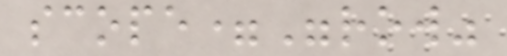scope="row"
